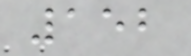152
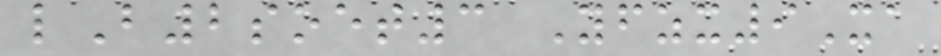lB2soet3 Yfzx9Xa
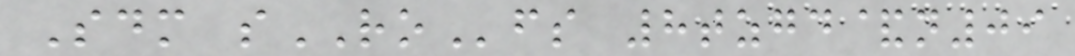Sdm sROfs 8tzgd&n09
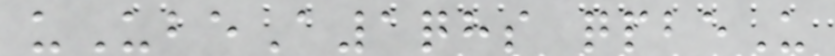uUbeA1qhs qpbeU
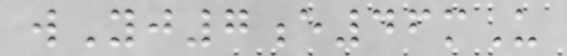wYj7e46mU
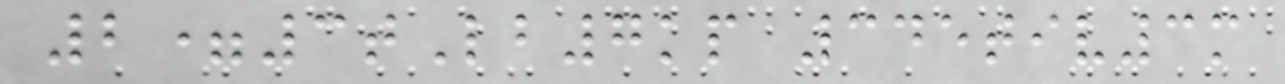2=3tLb7kp 345tiv3m
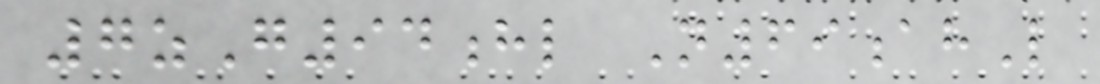7zG94hl N69ahL
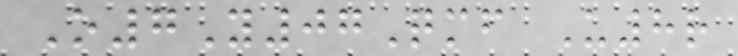O7Y07Qmf U8r
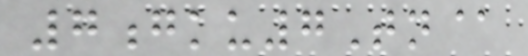7gku7Tn@
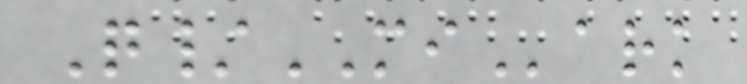Q/MIark
